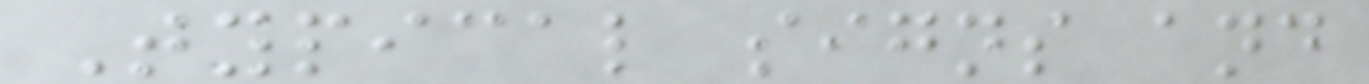Typical signs and
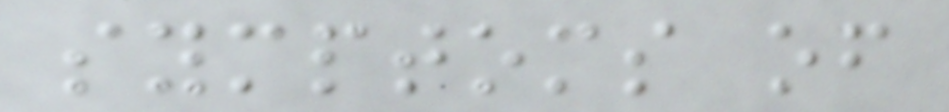symptoms of
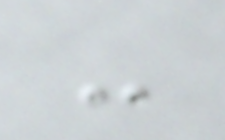-
